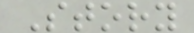Story
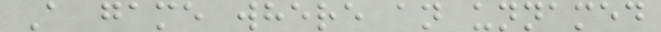A game where an unnamed
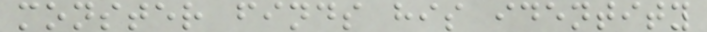monster finds his identity
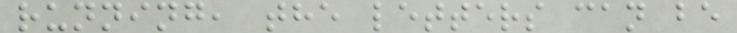running, the letters can be
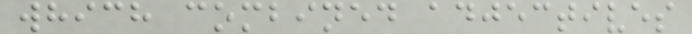which combined adjectives
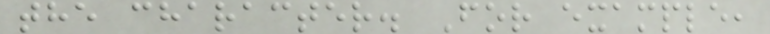the character. For example,
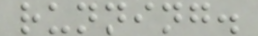running.
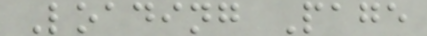Loading Page
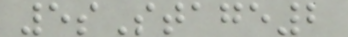5sStage2
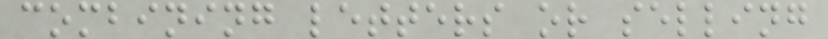combining letters or selling
